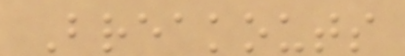Breakouts
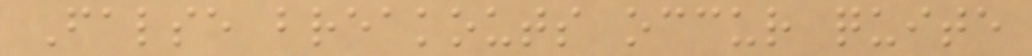False breakouts occur quite
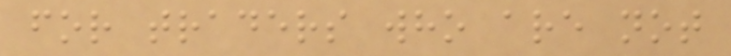for traders who are not
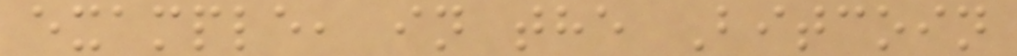example, in the Bitcoin
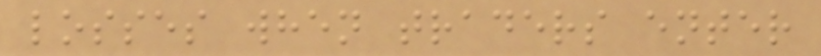losses when traders enter
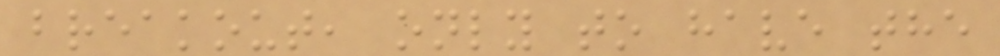breakout, only to have the
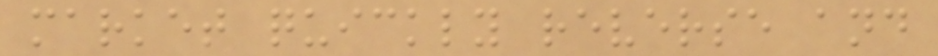market quickly reverse and
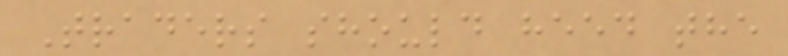Traders should heed the
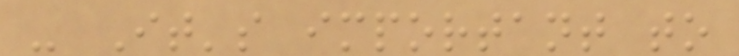- It's important to
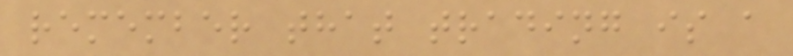remember that trading is a
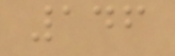146
